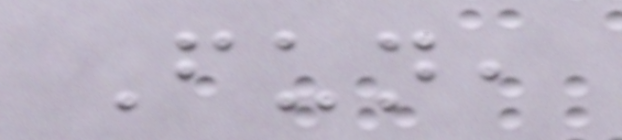Fun,
